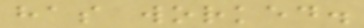has worked.
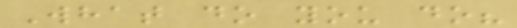What do you do?
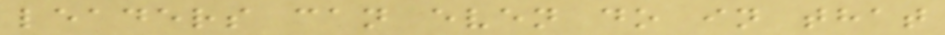leaders can even do in that
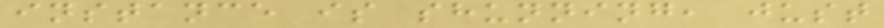instance is shunning, just
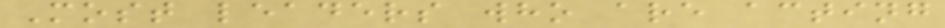Most leaders who are acting
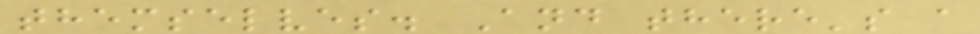themselves. And there's a
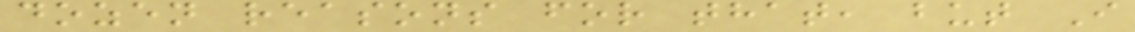dozen reasons for that, but I
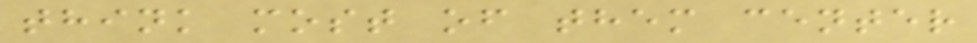think most of them center
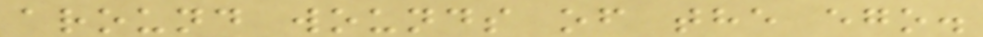around wounds of the ego.
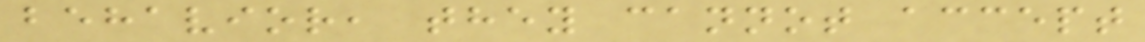behavior, they cannot accept
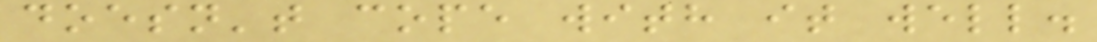doesn't cope with it well.
